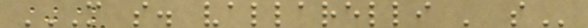M S. VALLARELLI ' S
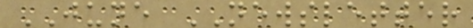JUNE NEWSLETTER
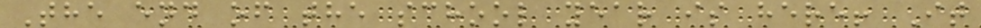The end of the school year is here! It
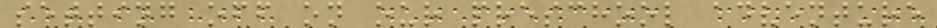setting off on our preschool adventure
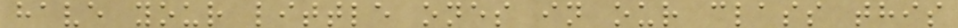have your little ones in our class this
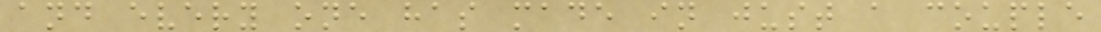and every one has made in just a couple
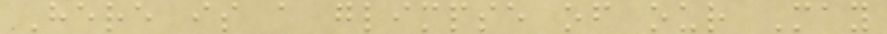Here is a glimpse of our May
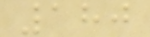180
